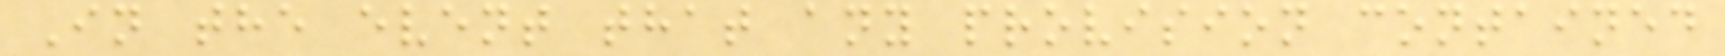In the event that any provision contained
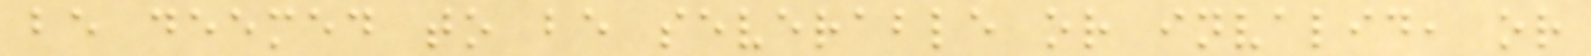be deemed to be severable or invalid, or
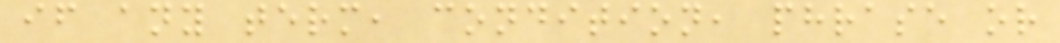if any term, condition, phrase or
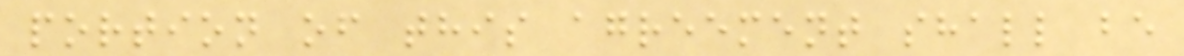portion of this agreement shall be
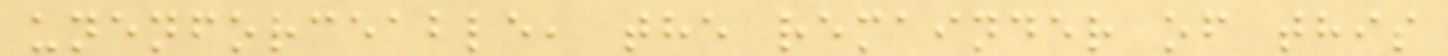unenforceable, the remainder of this
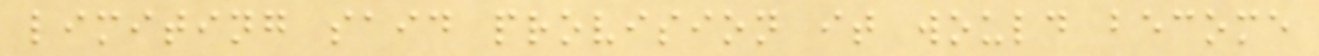limiting said provision it would become
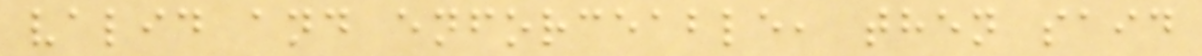valid and enforceable, then said
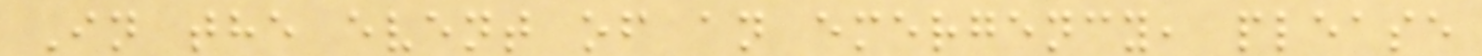In the event of an emergency, please
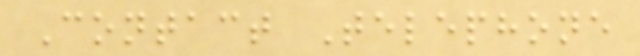Contact Telephone
